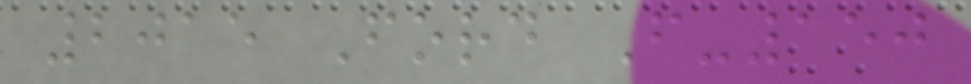2015 Ford F-150
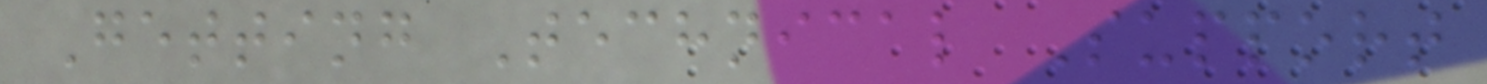Getting Technical Support
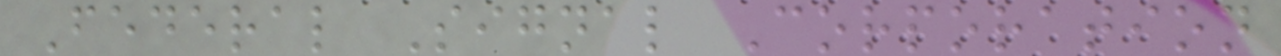Federal Signal Corporation
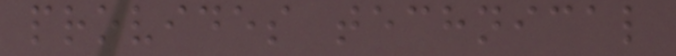provides technical
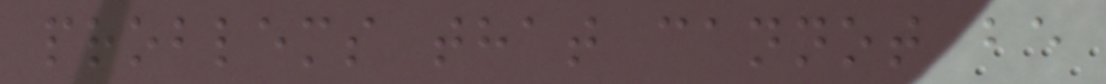problems that cannot be
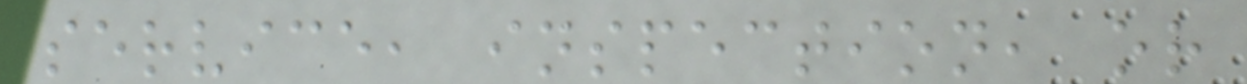service, inspection, or
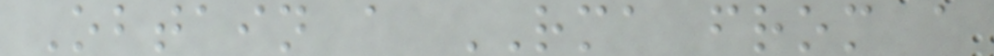Obtain a RMA from a
